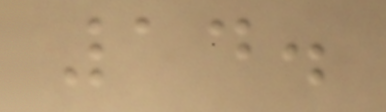14.
